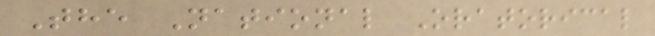The National Oratorical
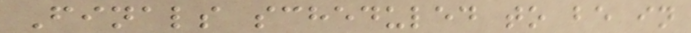Finals scheduled to be in
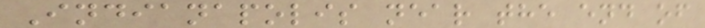Indianapolis near the end of
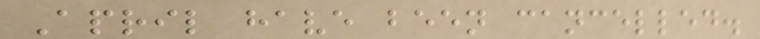April have been cancelled.
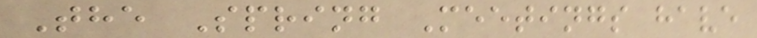The Spring Meetings have
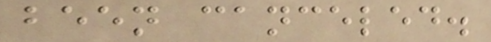been canceled.
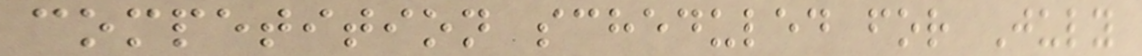competition scheduled for July
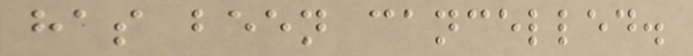has been cancelled.
